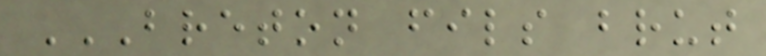BRETON FILS BRUT
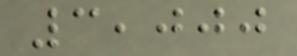3,000
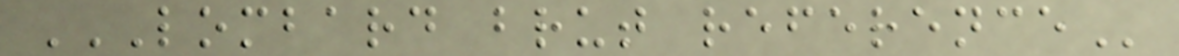LOMBARD BRUT REFERENCE
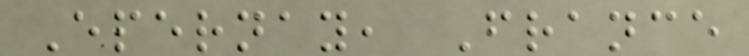Epernay, France
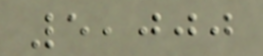5,000
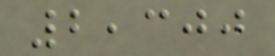2,300
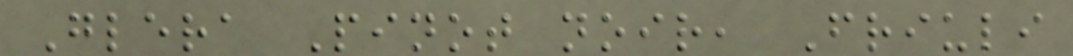Glera Pinot noir, Friuli
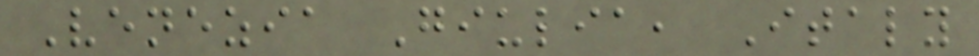Venezia Giulia, Italy
